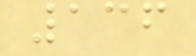136
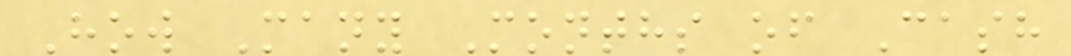How Many Months of Cash
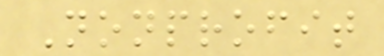Nonprofit
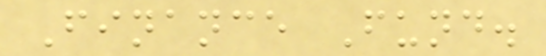Finance Fund.
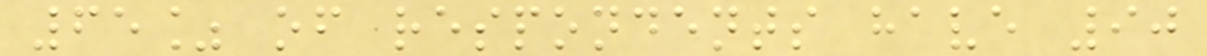65% of respondents have 90
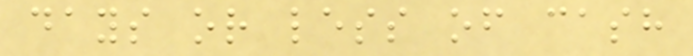days or less of cash
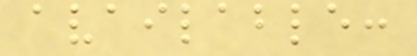available:
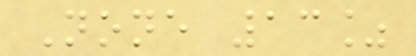None 13%
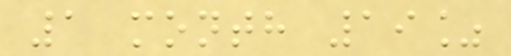1 month 19%
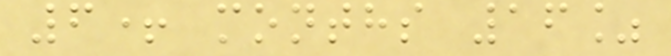6+ months 16%
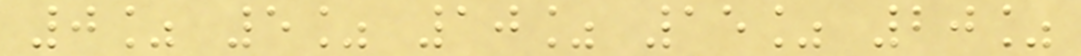0% 5% 10% 15% 20%
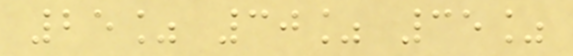25% 30% 35%
